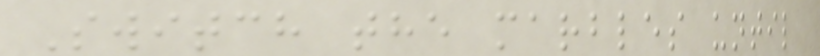Switch the marbles until
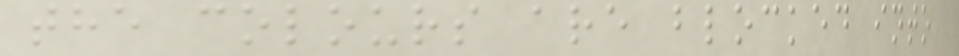the colours are blocked into
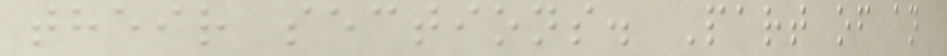their sections. Part of an
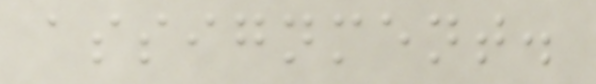assignment.
